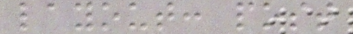layout: post
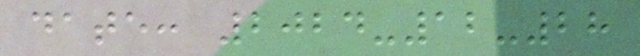date: 2024-12-28
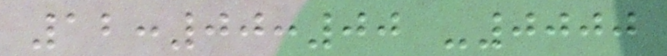12:00:00 -0000
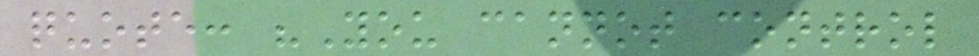quote: "You cannot control
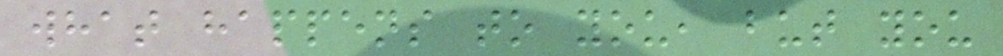what happens to you, but you
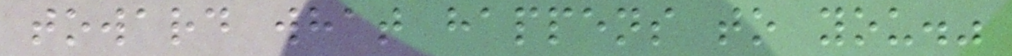toward what happens to you."
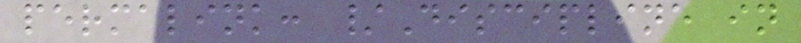permalink: /Discipline in
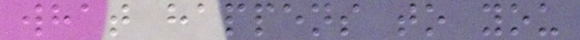what happens to you
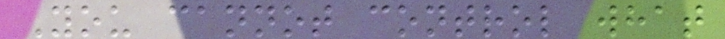You cannot control what
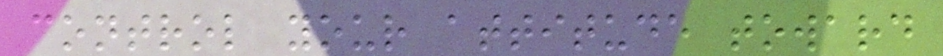control your attitude toward
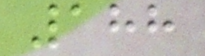188
